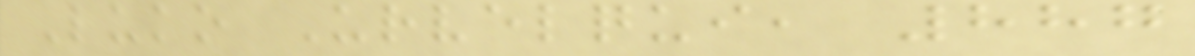Luko Urvelqui, 887
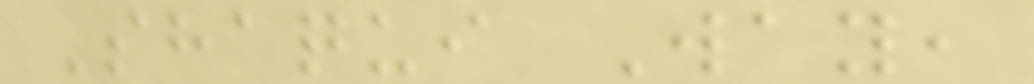Shaqui Way,
